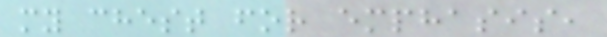my chest for emphasis,
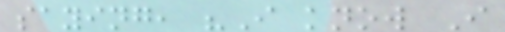saying, "I know I
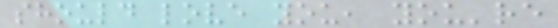should love you, you're
